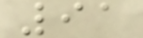91
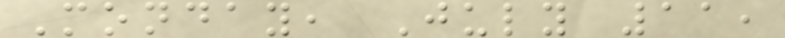Monday, July 11,
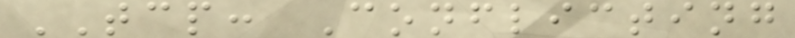TCP: Conflicting
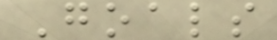Goals
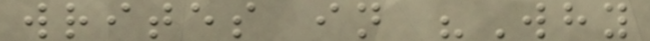writes in "Why
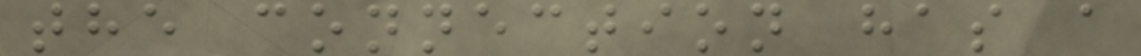the connection has a
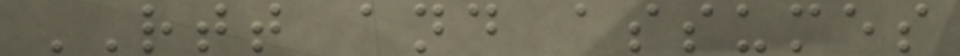RTT and assumes
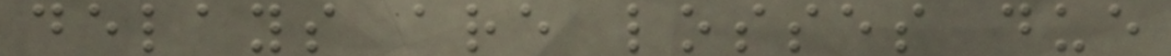delays are losses due
